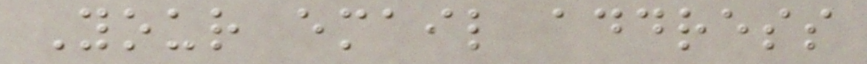Your email address
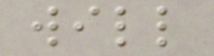will
